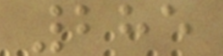285
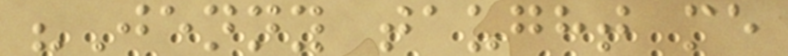"Jenny taught me
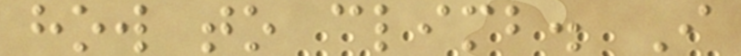how to climb. I
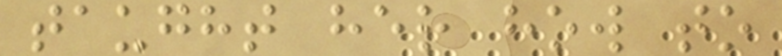taught her how to
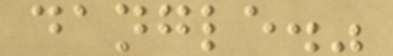dangle."
